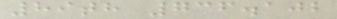89th 736.102
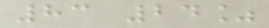83 24%
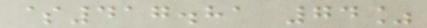$417.81 74%
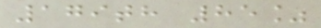179th 85%
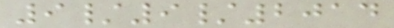9/9/2014
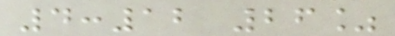4:12 26%
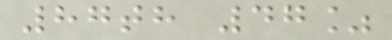87th 47%
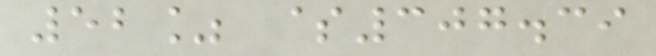52% $307.39
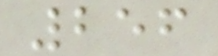256
